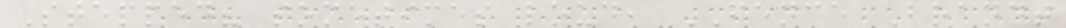Stepped? sometimes loud, FENCE Brandt
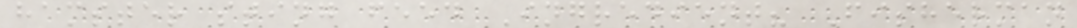hamster sting feed Ingredient? Fisherman
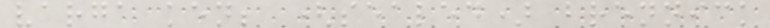varga ken; (sealed) brennick
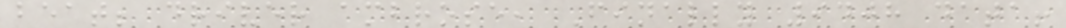beat; driver ambrose, Finally 9408 data!
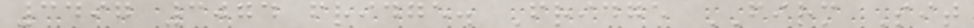3497 3074 fridge. Fridge FIRM Sit
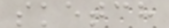sketch
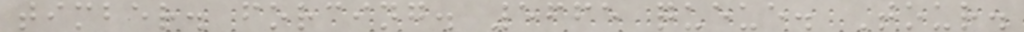timber. forcing. 5665 queue. Tour.
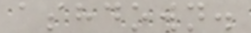ashdown.
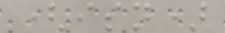(isn)
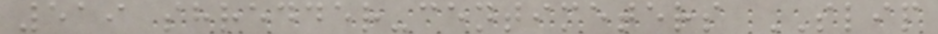519 shredder-centimeters SLIP
